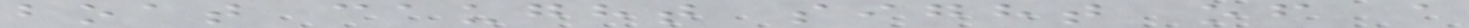boat caught sight of a
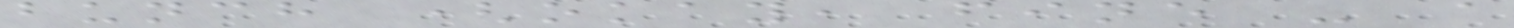bunch (okay, fine - a
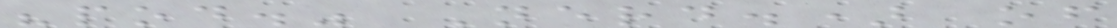"pod." Nerd.) of
